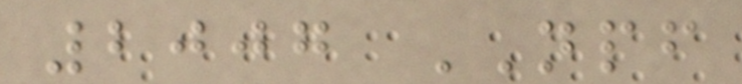2007 NPF
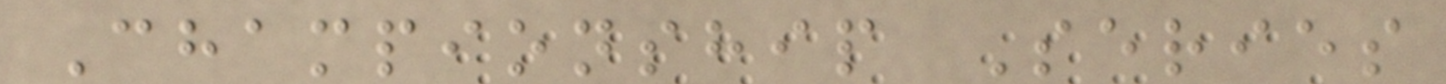Championship Series
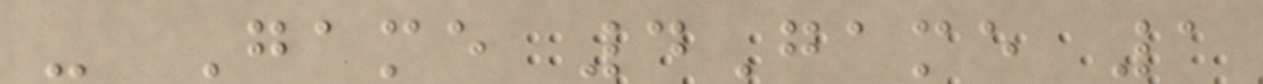- Game 4Game 1
